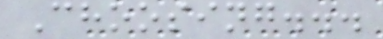Choosing...
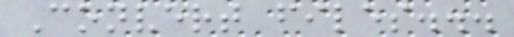Convert files...
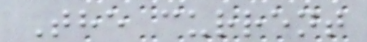The current
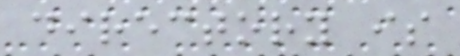directory is
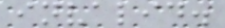invalid.
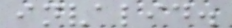invalid.
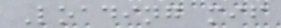Loading mif
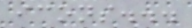icons...
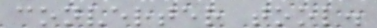converter tool.
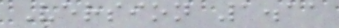Version 1.11
